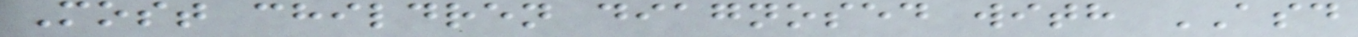Most children diagnosed with ASD
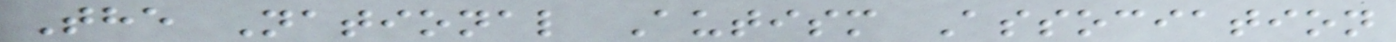The National Autism Association
